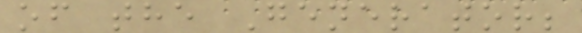of the Generator;
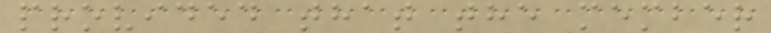provided that the member
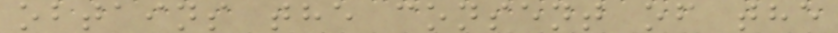obtains the consent of the
